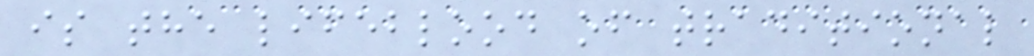is the lifeblood of traditional
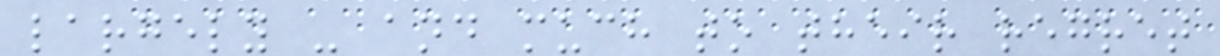largely - and much to their regret
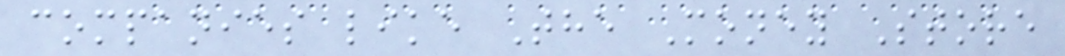companies like The Money Store
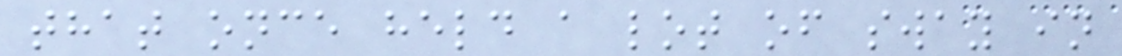that once held a lot of sway in
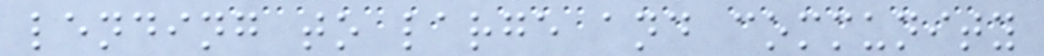lending to large and community
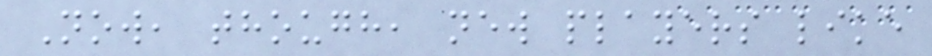Now, though, new players like
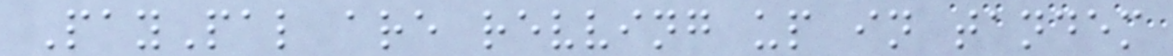PayPal are revving up in tandem
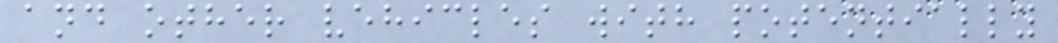and other vehicles with potentially
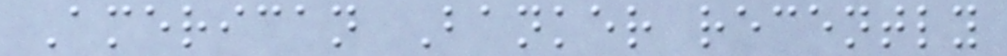American Banker recently
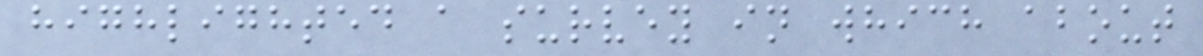highlighted a survey in which about
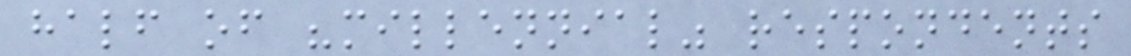half of "millennial" respondents
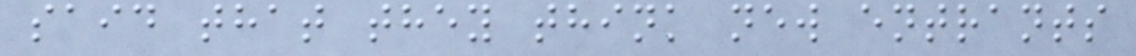said that they think new entrants
